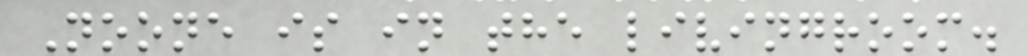Noone is in the livingroom.
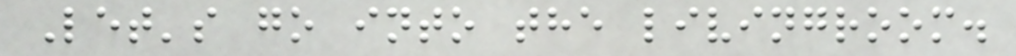Let's go into the livingroom.
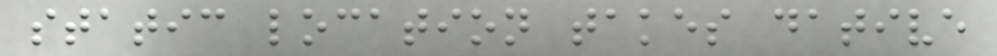static location takes dative
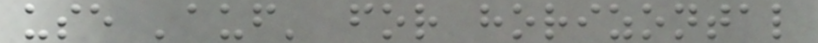use 'auf' for horizontal
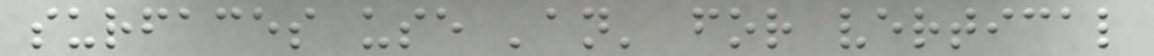surfaces use 'an' for vertical
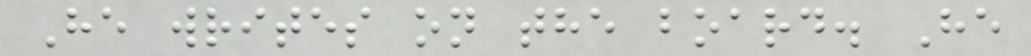He writes on the board. He
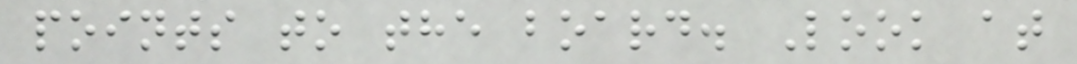points to the board. Look at
